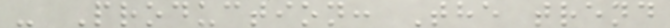- Production: The trend
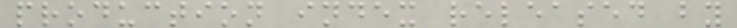production index released by
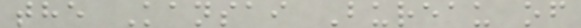the Kansai Bureau of
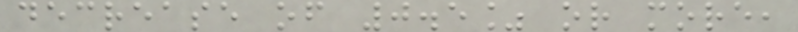decrease of 0.5% or more,
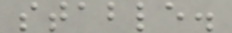stable.
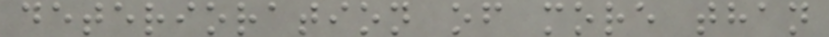deterioration of more than
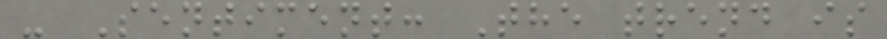- Sentiment: The trend is
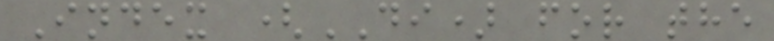Index (DI) for the
